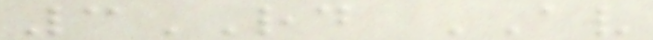3RD AV
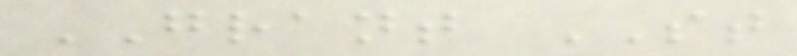GRANT ST
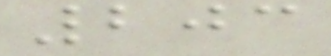203
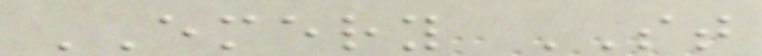EMERY ST
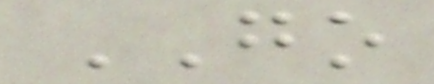GO
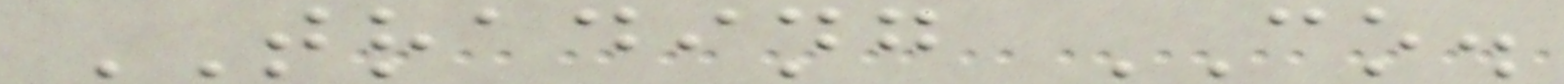TRADING CO.
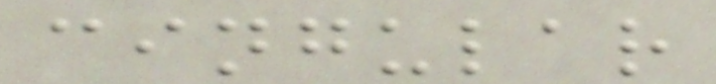cingular
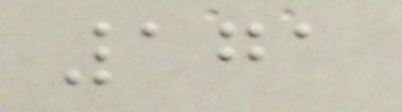171
